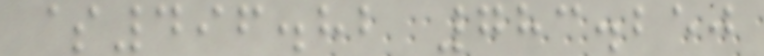$496.82 783.250
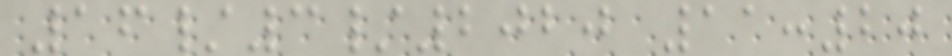16/3/2020 11:20
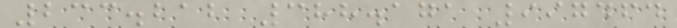233.212 388.171 997464
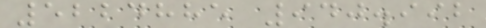5224885 940.992
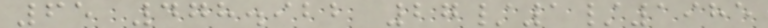65 478.922 27/1/1985
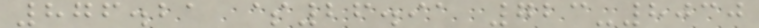876.21 $26.91 723-8030
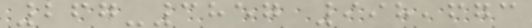267-3857 998,673
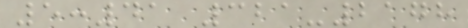5:41 321-2178
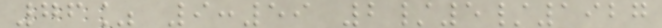76% 9:59 2/5/1927
